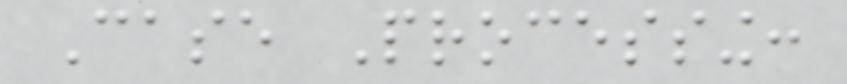Case Processing:
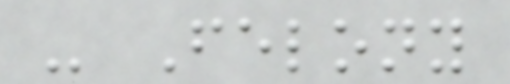- Felony
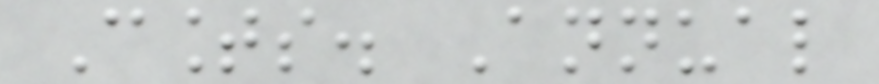Counts. Annual
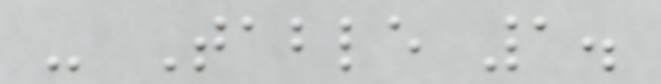- Table 1.
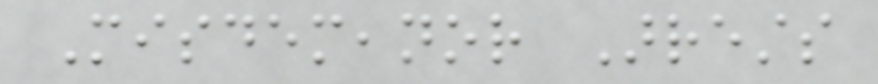Misdemeanor Arrests
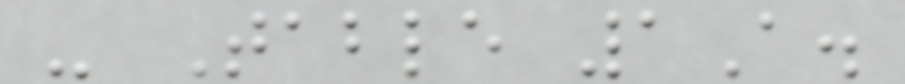- Table 1A.
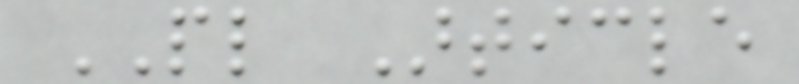PL Article
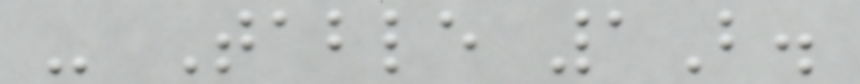- Table 1B.
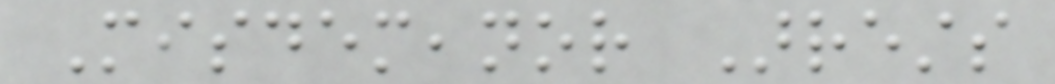Misdemeanor Arrests
